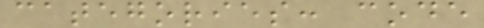categories: code
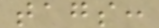tags:
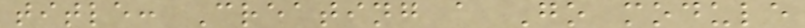title: Creating a Go module
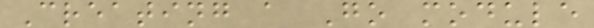Creating a Go module
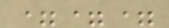===
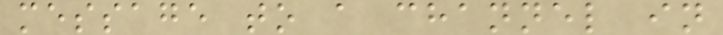message to a channel in
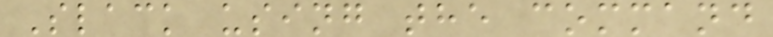Slack using the command
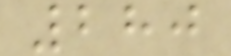280
